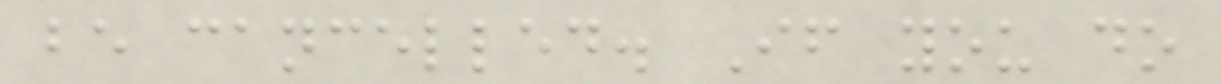be cancelled. If you do
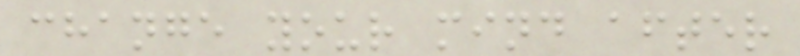change your mind after
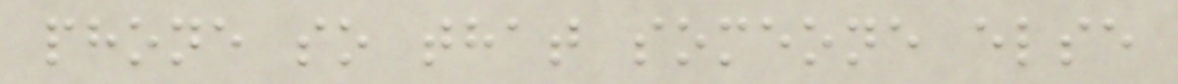phone so that someone else
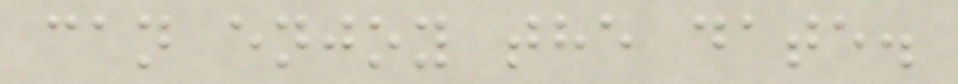can enjoy the date.
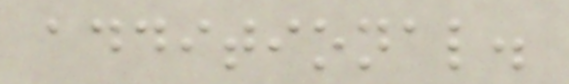additional.
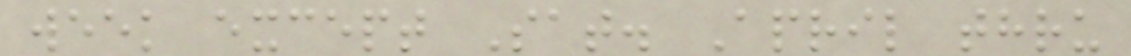week except Sat. April thru
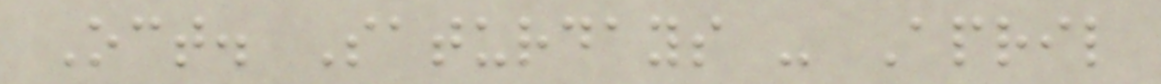Oct. Saturdays - April
